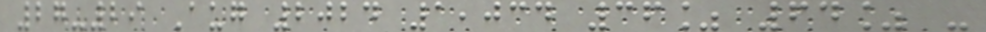27-29 Aug 2024 1,034 36% 64% -
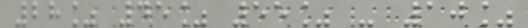28% 45% 55% - 10%
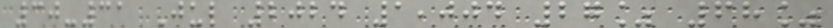30-31 Jul 2024 1,004 27% 68%
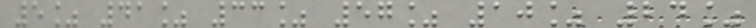5% 41% 33% 57% 10% 24%
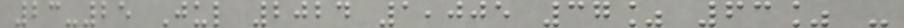23-25 Jul 2024 1,005 37% 63% -
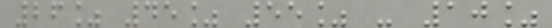26% 45% 55% - 10%
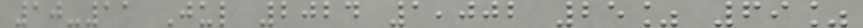10-11 Jul 2024 1,002 25% 69%
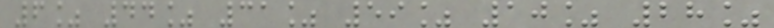6% 44% 31% 59% 10% 28%
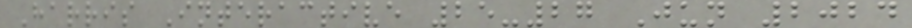Harris Interactive 25-27 Jun 2024
